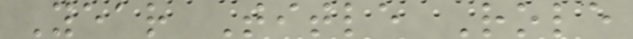Year Title Role
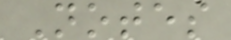Notes
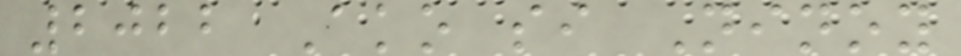2022 Ako si Ninoy
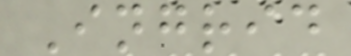Ingrid
